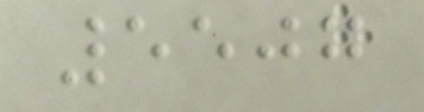5507
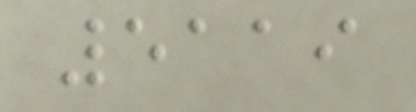5119
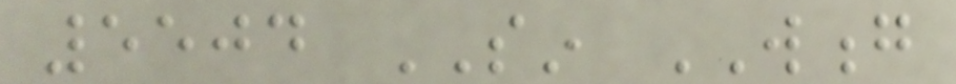5504 SIN WONG
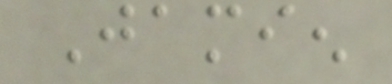Jamien
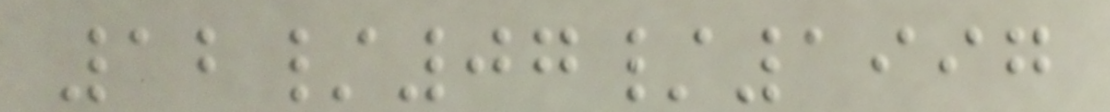12/07/1997
